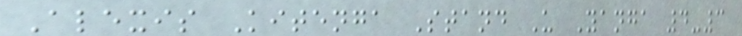Alexis Kitenga Stand U Yanga 4-3
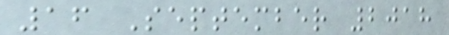16 September 2018
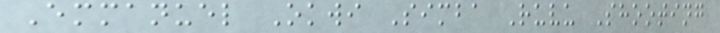Emmanuel Okwi Simba Ruvu Shooting
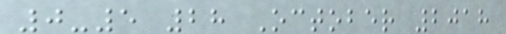0-5 28 October 2018
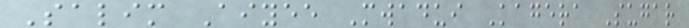Salim Aiyee Mwadui Kagera Sugar
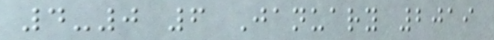4-0 6 January 2019
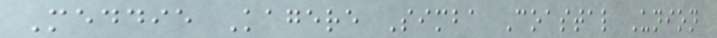Meddie Kagere Simba Coastal Union
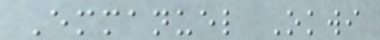Emmanuel Okwi
